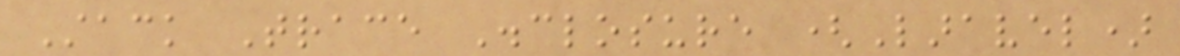Stack Trace Disclosure (Laravel)
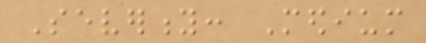Severity: Medium
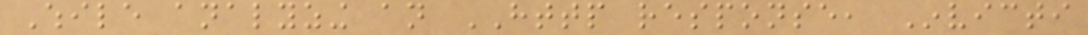While analyzing an HTTP response, Invicti
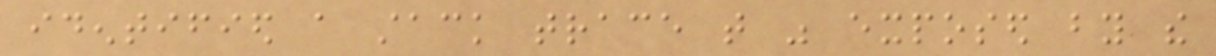identified a stack trace that was exposed by the
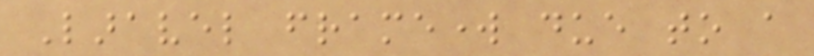Laravel framework due to a
